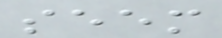seem
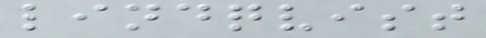lindqvist
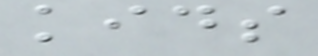kids
